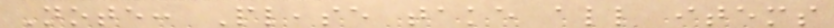Note: Please take all items
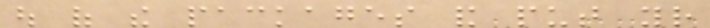out of the packages and put your
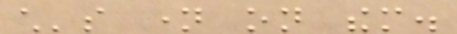child's name on them.
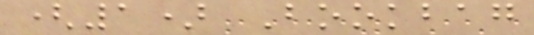(1) Bookbag
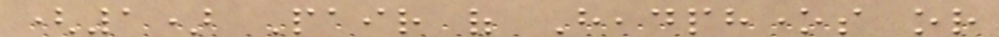(1) Pair of Headphones or
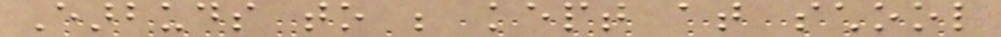Earbuds to be kept at school
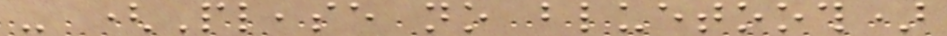- (Please no bluetooth)
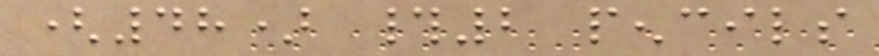(48) #2 pencils
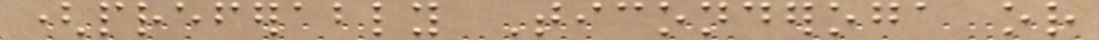(preferably Ticonderoga or
